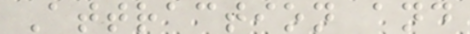Attraction and
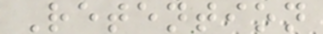Retention
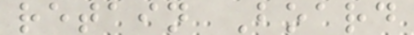retain Board
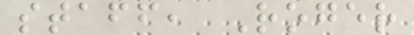staff, Roger
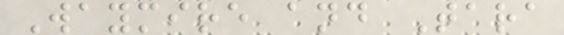Waymire and Tara
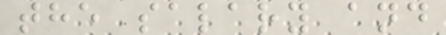the salary and
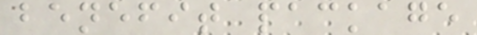benefit package
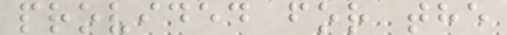provided for the
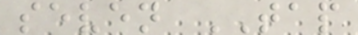seven TAP
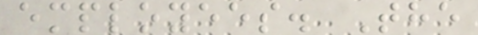employees. The
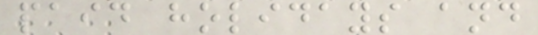paid holidays and
